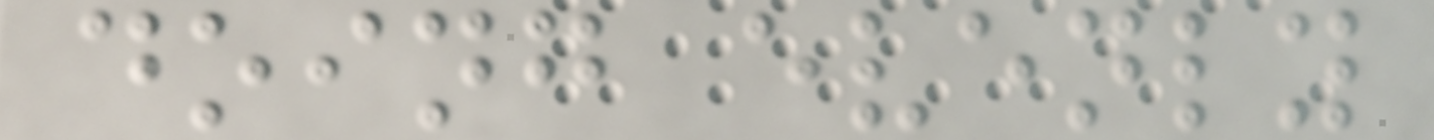doing evenly
